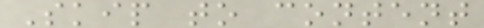Skip to content
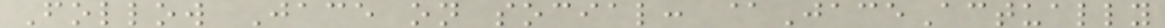Follow Jace on social: @JaceActually
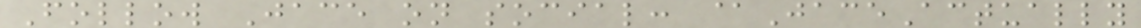Follow Jace on social: @JaceActually
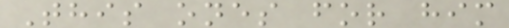This ones for him
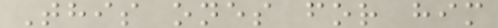This ones for him
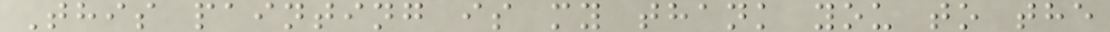This painting is my thank you to the
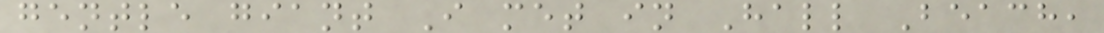gentle giant I met in Hall Beach,
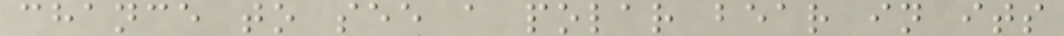chance to see a polar bear in its
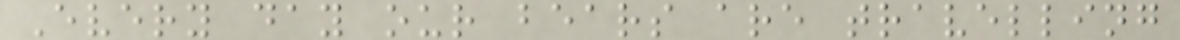Every day our bears are travelling
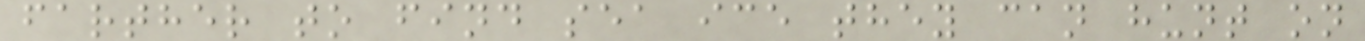farther to find sea ice they can hunt on
